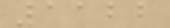1122
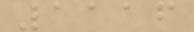1116
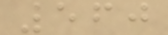560
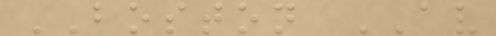BOSTON AV
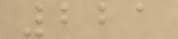221
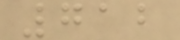712
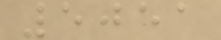5051
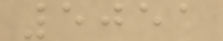5051
